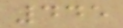445
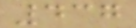437
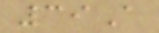39A
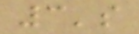3's
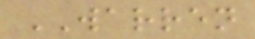WARREN
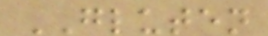GLUTEN
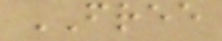FREE
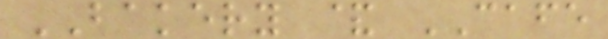BAKERY & CAFE
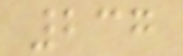237
